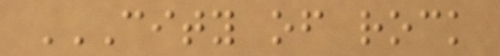CITY OF ROCK
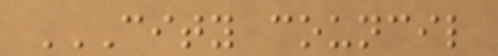CITY COUNCIL
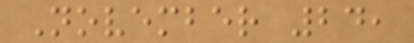November 24,
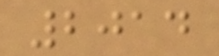2014
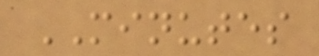MINUTES
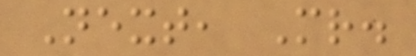Next, Mr.
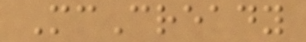McCready
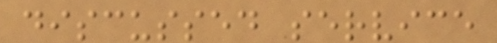discussed service
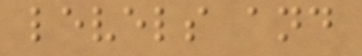levels and
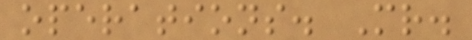operations. Mr.
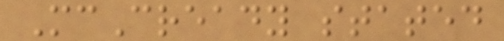McCready stated
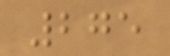275
